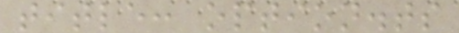title: option.ts
